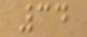34
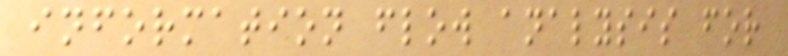information flow analysis for
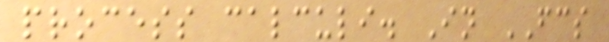process calculi. In FCS
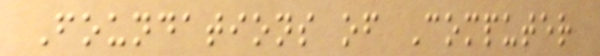Foundations of Computer
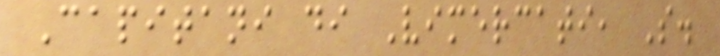Capitani di Vimercati, S.
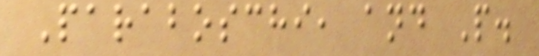Paraboschi, and P.
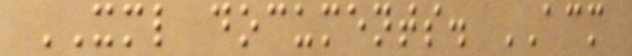XML documents. ACM
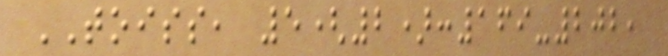TOISS, 5(2):169-202,
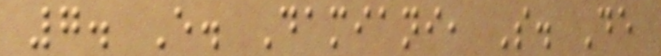7. E. Damiani, S. De
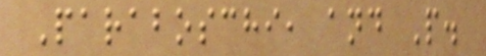Paraboschi, and P.
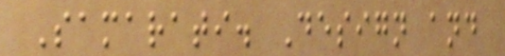Samarati. Design and
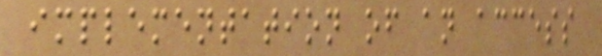implementation of an access
